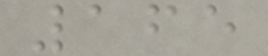165
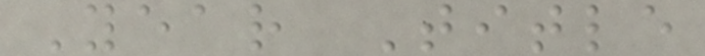Year Title
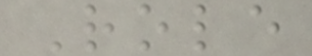Role
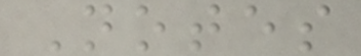Notes
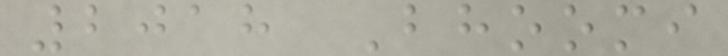2018 Bhoomi
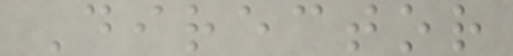Director
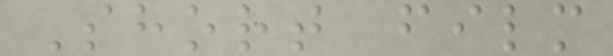Short film
